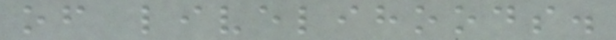of livelihoods.
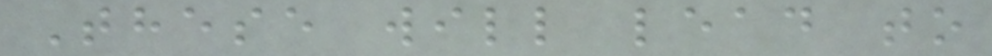These will lead to
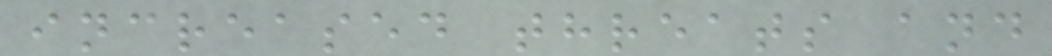increased threats and
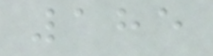185
